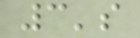3's
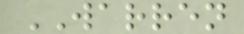WARREN
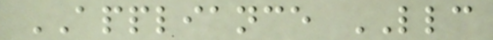APPLIANCE LLC
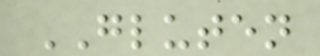GLUTEN
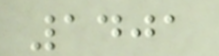1401
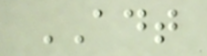ADT
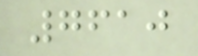7610
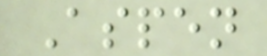Aspen
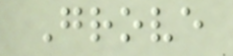Grove
